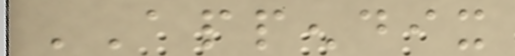APPENDIX
